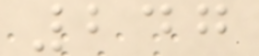247
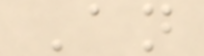An
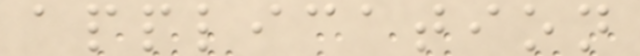application
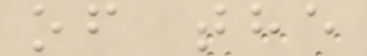of the
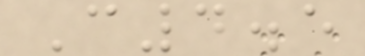C4.5
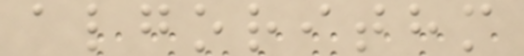algorithm
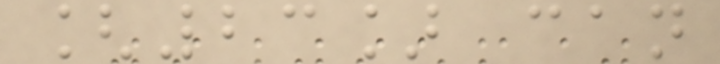[23] can
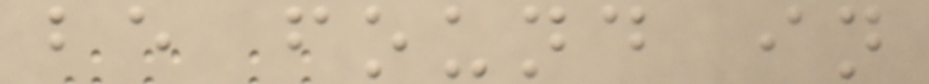be found in
